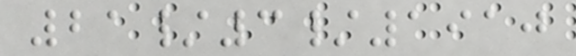21/3/1910
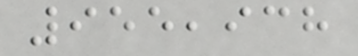955,938
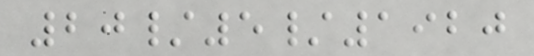20/5/1920
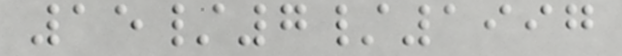15/7/1997
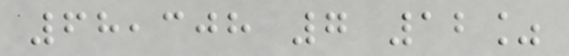68,308 7 12%
